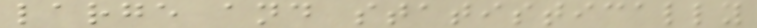large and statistically
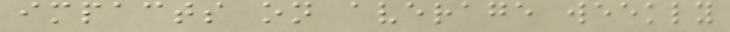impacts on average weekly
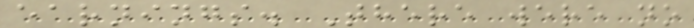earnings. There were no
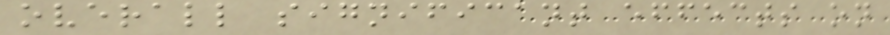overall significant effects on
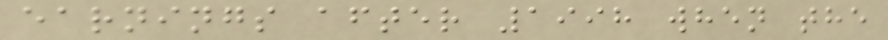earnings after 1998 when the
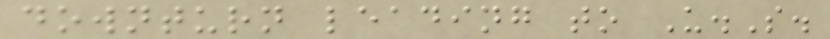downturn leading to U.S.
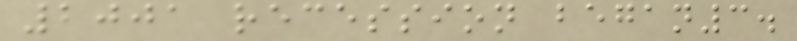2001 recession began3.
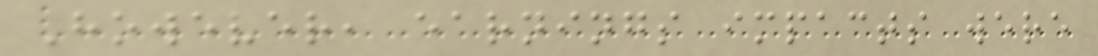However, earnings impacts were
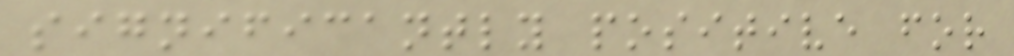significantly positive for
